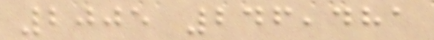2005 246,481
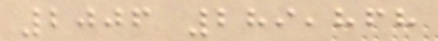2006 289,868
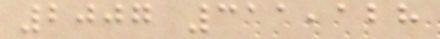2007 311,128
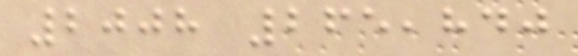2008 265,840
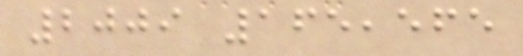2009 165,565
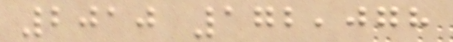2010 172,078
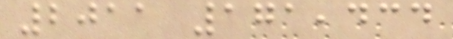2011 171,434
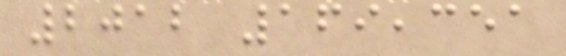2012 169,351
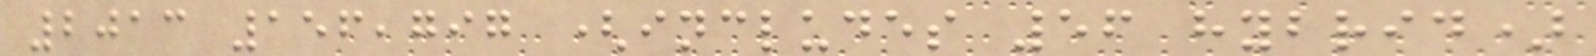2013 156,797 (includes 56 hybrid)
